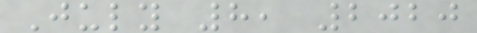July 8, 2020
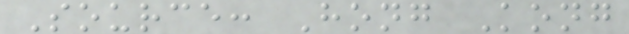Source: Hong Kong
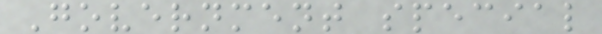Government special
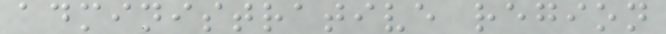administrative region
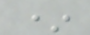*
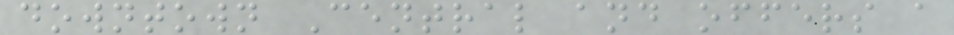downtown Central and offers a
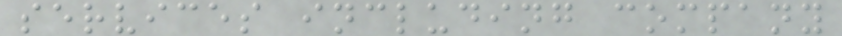services including company
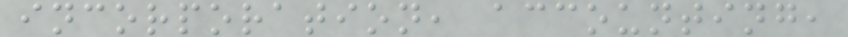incorporation, accounting,
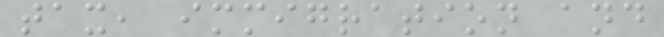tax, immigration and
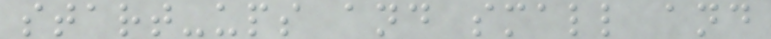start-ups and small and
